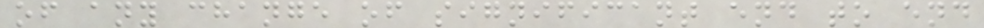of any change of significant end to end
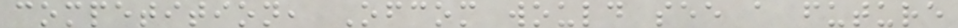competition, Ofcom would see a future
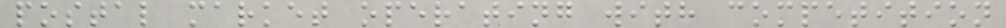postal market operating with competition
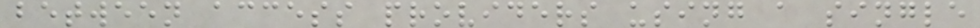between access providers using a single
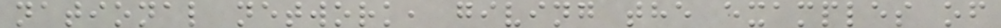national network, giving the examples of
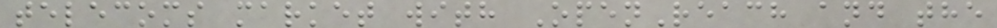telecoms market with OpenReach and the
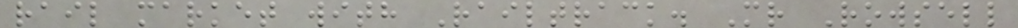rail market with Railtrack. Mr Rowsell
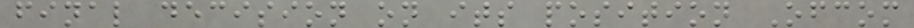final decision on its position Ofcom
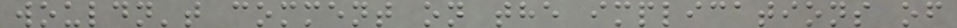wouldn't comment on the implications of
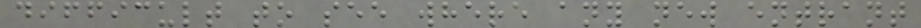difficult to see where any new entrant
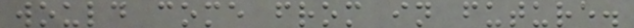would come from in future.
